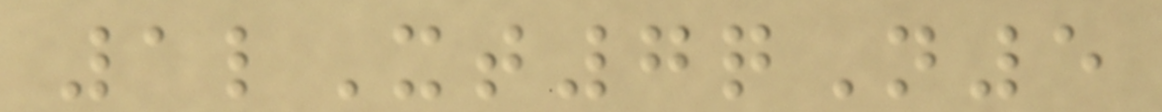1lXt7qN5
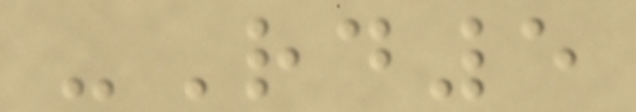-Rd5
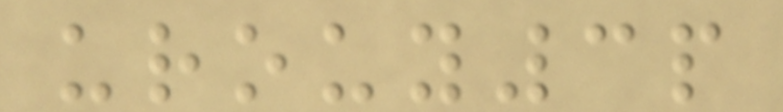urouy3p
